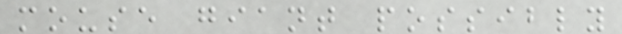mouse giant possibly
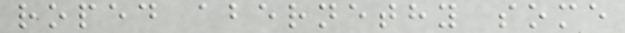roped abernethy some
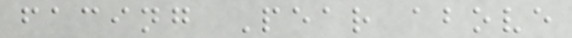facing Pear above
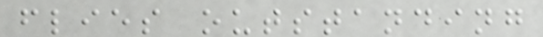flies outstanding
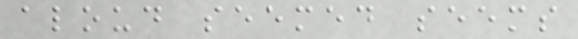aloud seemed seems
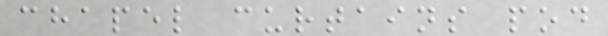chapel curtains pod
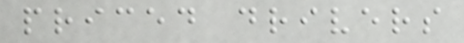priced drivers
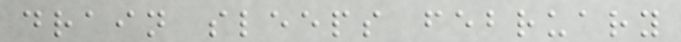drain sleeps february
